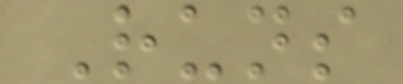Runs
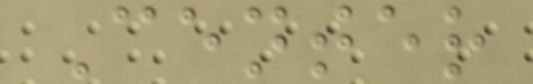Center
